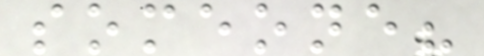someone?
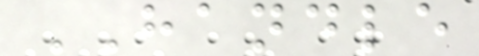HANDLE
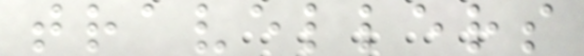travellers
